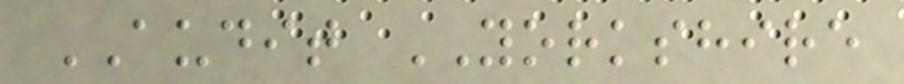AUDIT YORKSHIRE
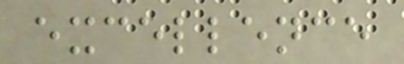excellence
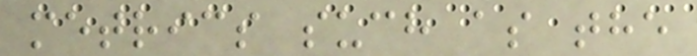metrics such as the
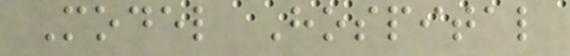Model Hospital
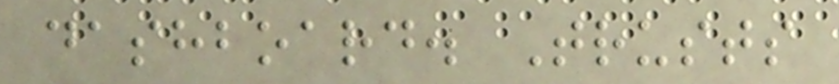dashboard. Trusts
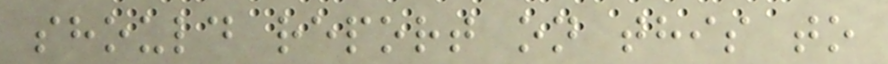should report on this to
